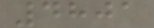4801
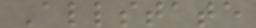Allstate
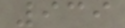939
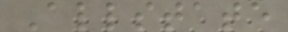Allstate
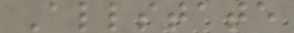Allstate
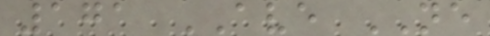171 AVE NE
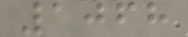1068
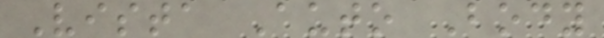Vista Auto Body
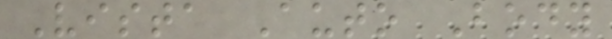Vista Auto Body
